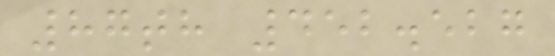87th 452.527
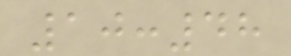10:48
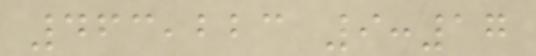463,223 9:17
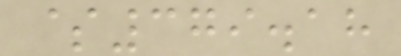$379.18
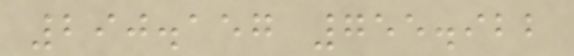290.157 755.922
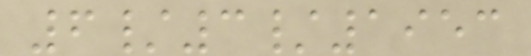6/3/1953
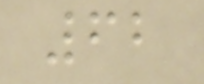62
